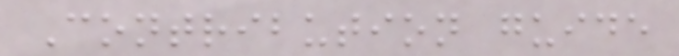Contribution guide
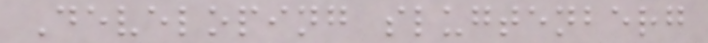Developing slugtenberg
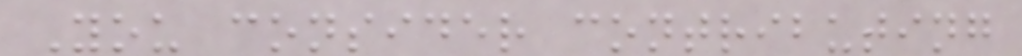You consider contributing
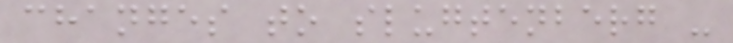changes to slugtenberg -
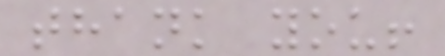thank you!
